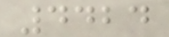4424
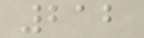212
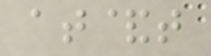at&t
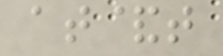at&t
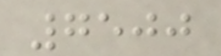7500
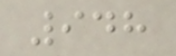948
